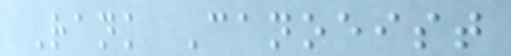Rank Canoeist
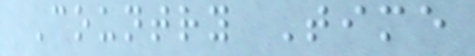Country Time
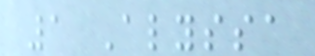1 Alyssa
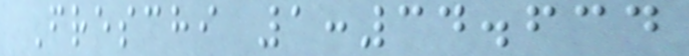Freschi 1:34.634
